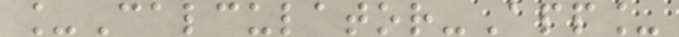_Calculator-App_
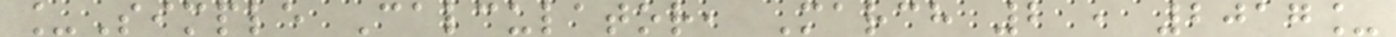_Simple Calculator, March 2 , 2017_
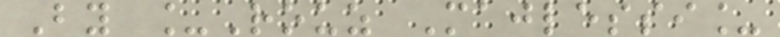By _Rouz Majlessi_
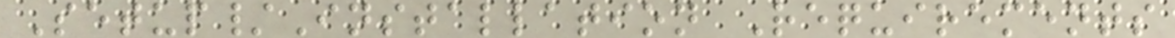Setup/Installation Requirements
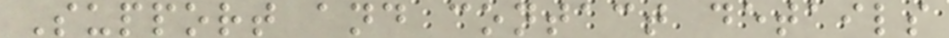Support and contact details
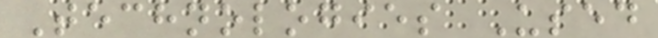Technologies Used
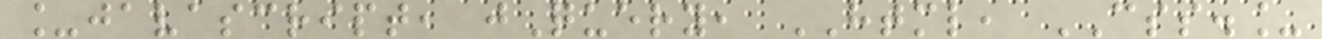_javascript, jQuery, HTML, CSS._
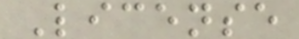License
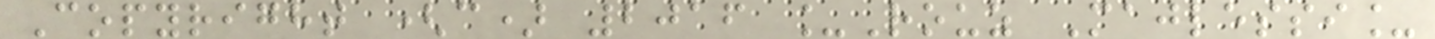Copyright (c) 2016 _Rouz Majlessi_
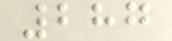287
